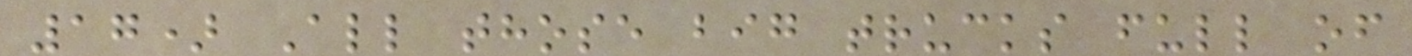17) All those big trucks full of
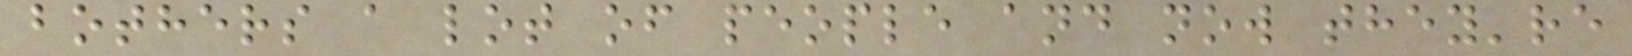bothers a lot of people and now they're
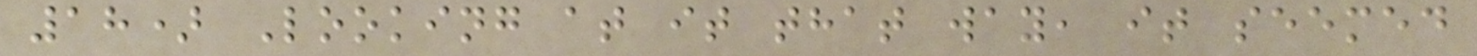18) Looking at it that way, it seemed
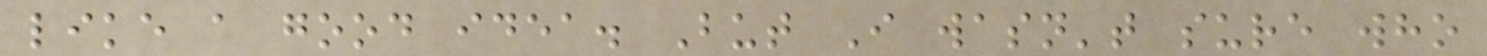like a good idea. But I wasn't sure who
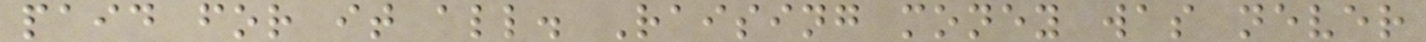paid for it all. Raising money was never
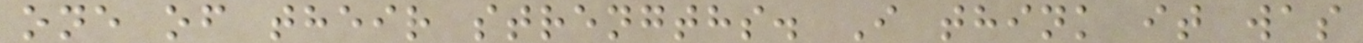one of their strengths. I think it was
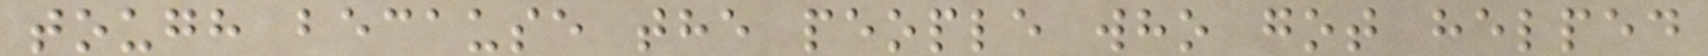tough because the people who got helped
